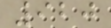920
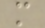m
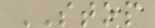STOP
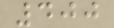400
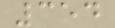354
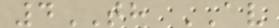4TH AV
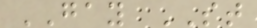GAY ST
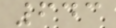643
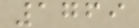1769
